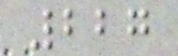227
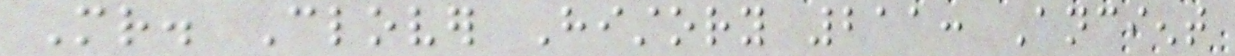Mr. Clover History 211: Ancient
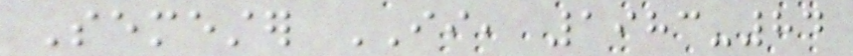Semester II, 1983-84
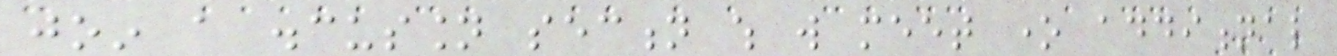join a discussion section which will meet one additional
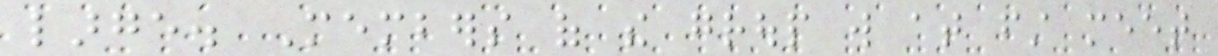large. Members of the group will at first meet
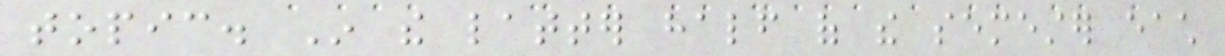topic. In the latter half of the semester each
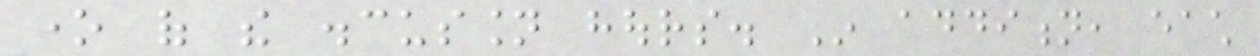one of the discussion hours. In addition, each
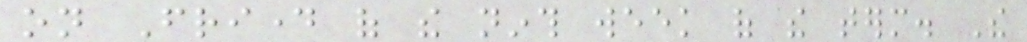on Friday of the ninth week of the term. The
